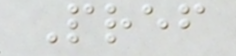Pref
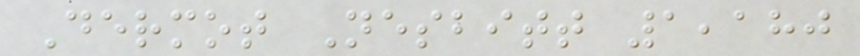Dermot Nesbitt 1,180
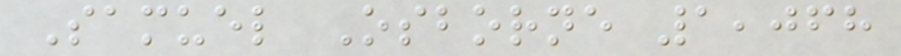Samuel Osborne 1,068
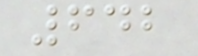642
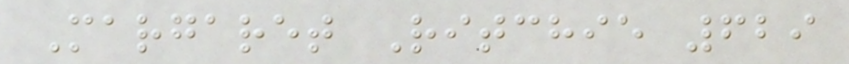Margaret Ritchie 629
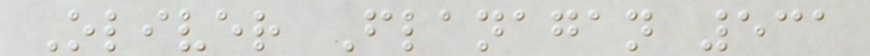Oliver Flanagan 531
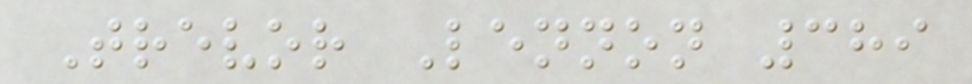Trevor Lennon 389
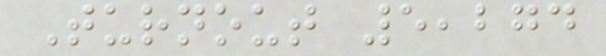Turnout 5,274
